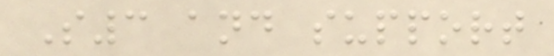S3 and support
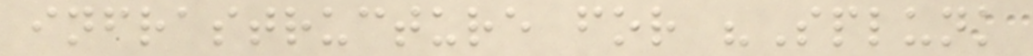infrastructure for "Splunk
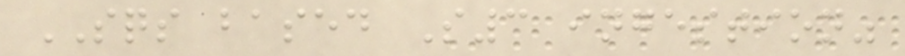SQS based S3 ingestion"
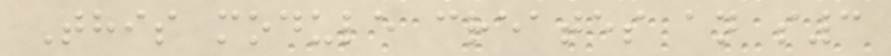This module creates an s3
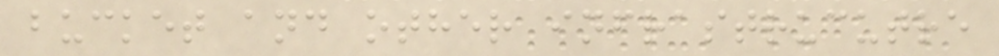bucket and other infrastrucutre
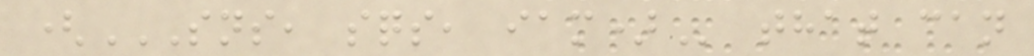(SNS, SQS, IAM) that can
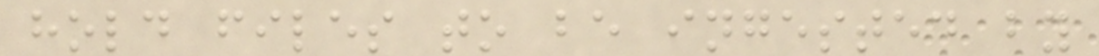hold files to be ingested by
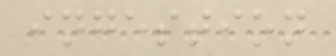ingestion
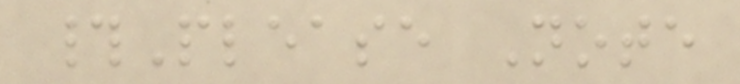#Please Note
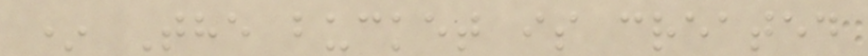* The bucket is created
